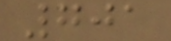701
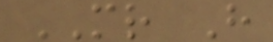MR H
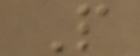P
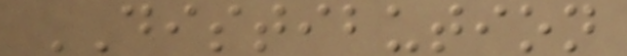DISTIBUTION
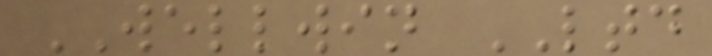WELLWIN LTD
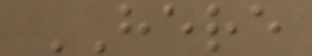HERE
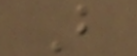B
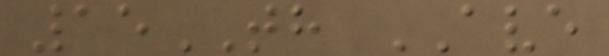15TH AVE
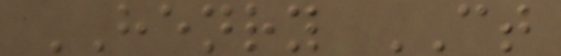HENRY CT
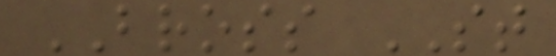BROSS ST
